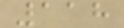118
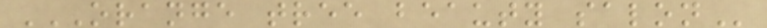ORANGE TREE BEAUTY SALON
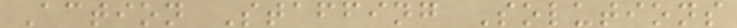Action Staffing Solutions
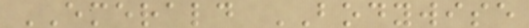EMERALD BODYWISE
